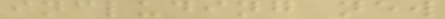including new
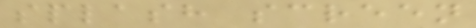splash screen
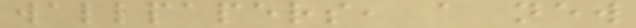wallpapers, a new
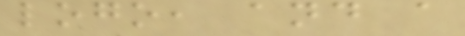logo, and a
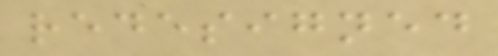redesigned
